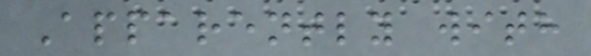Apparently with
